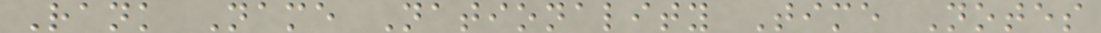Rank Name Nationality Time Notes
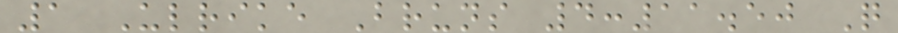1 Ulrike Bruns 4:11.50 Q
